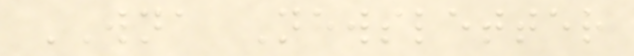WNA Newsletter
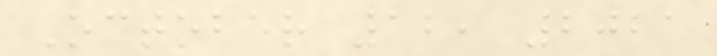October 12, 2021
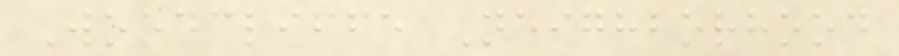Woodcliffe Neighborhood
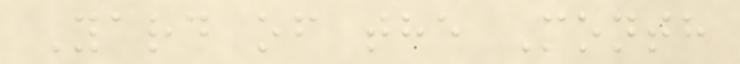Yard of the Month
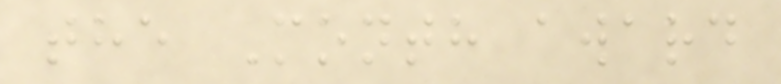the Month award
